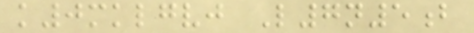k0mklgvj L7n5b
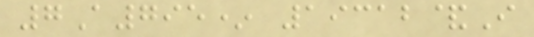7A795* 19312&I
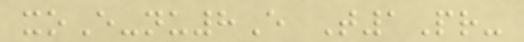xoE-nu8E T1Pr-
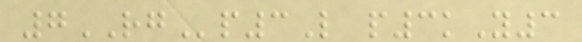7RGp3L p3kY3
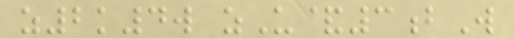z2k4w zU&3bW
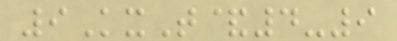9KxT&4-9
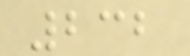232
